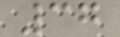37
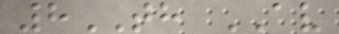8TH AV
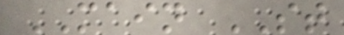MAIN ST
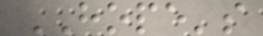HOPE's
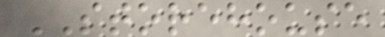STOREHOUSE
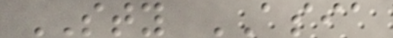STY ASIA
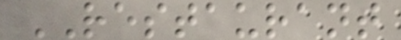RESTAURANT
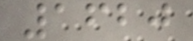1620
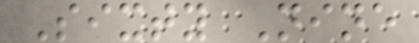Sixty Nine
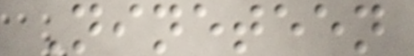Nineteen
